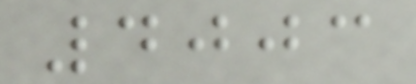4003
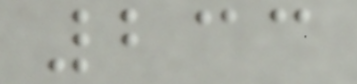233
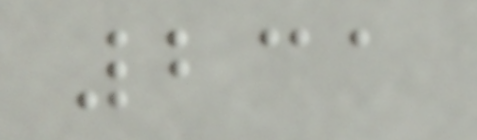231
